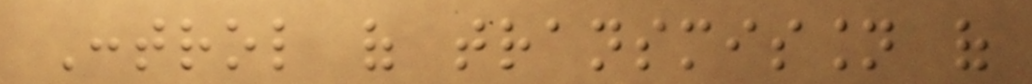Control of transmission of
